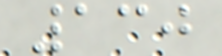130
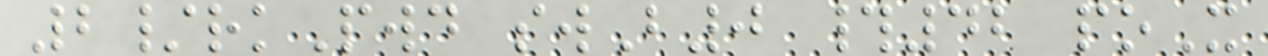2/rkPwd swB0 #42 poX
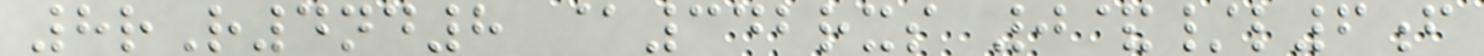8rR4nd8 @342rxs 0&/l6f
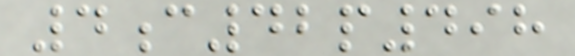4c42p498
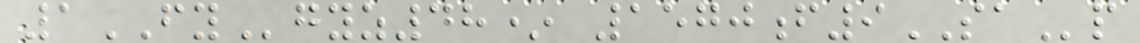1FYgyz48* 1570f9SAp
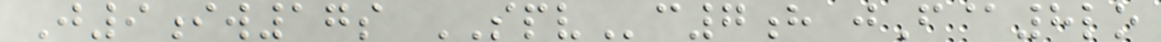J9iw17s SPVc7h jF@8lo
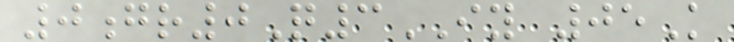0gr0Q3IY 05K
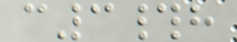c3#h
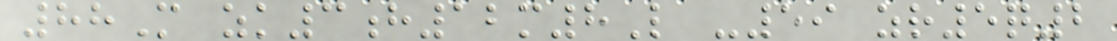88M zk3h12m8L -59 zr5q2
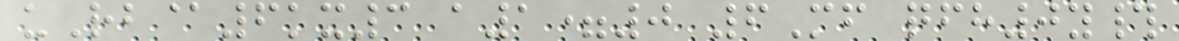uRb@6kx3 a1=0 6Mf qfh0y#
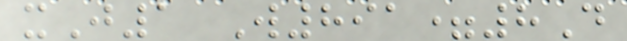xJ1 W891=8D
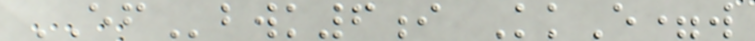EFbwk6i KkE=w
